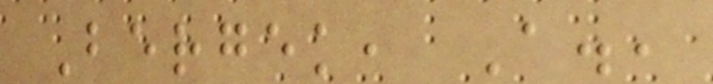Bergek, A.,
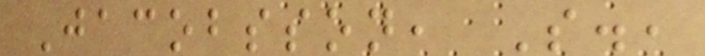Jacobsson, S.,
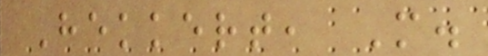Hekkert, M.
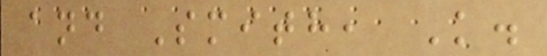and Smith, K.
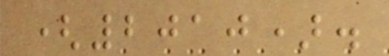(2010).
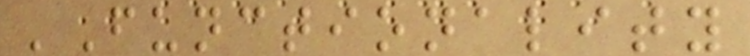'Functionality
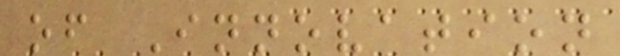of Innovation
